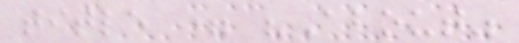title = "About"
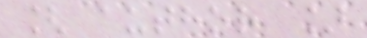[ author ]
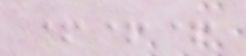+++
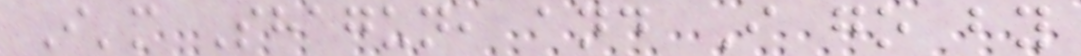I'm Shagun, and I go by
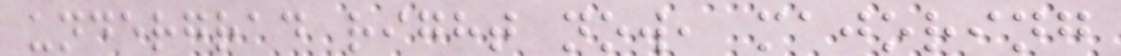undergrad right now, majoring
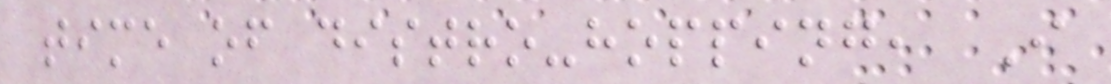time of distro-hopping, I
